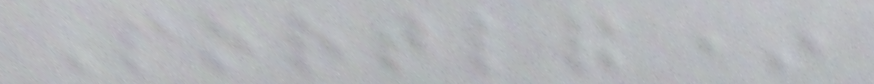Portland*
